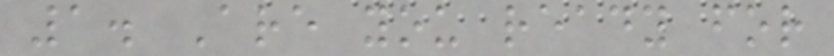1. Are you ready for
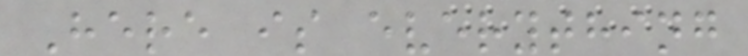Here is everything
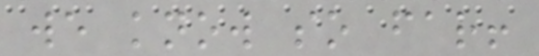we know so far!
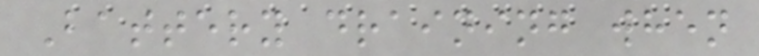Battery draining when
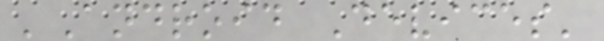'Android Devices'
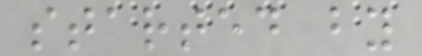started by
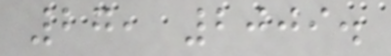27, 2009.
